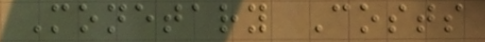Monetary Costs
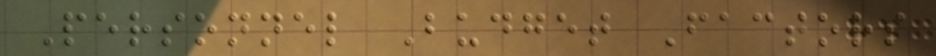Personnel Budget Factors
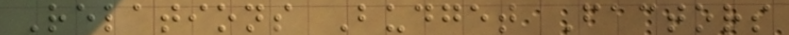Relations Budget Factors
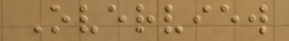Overview
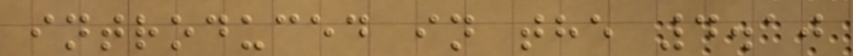introduced in the 4.10
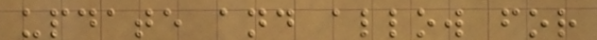update and allow for
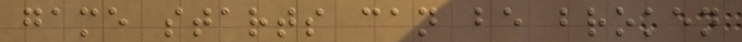game starts can be broken
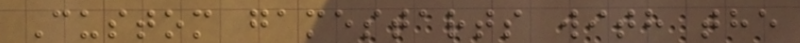Custom gamestarts with the
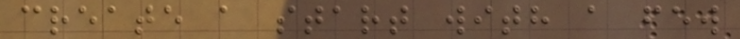create a start with a few
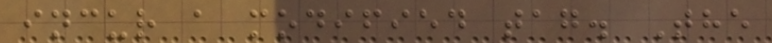incur a modified tag. The
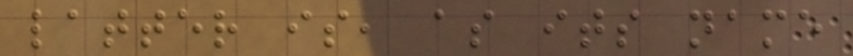latter is, as its name
